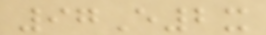97E2x
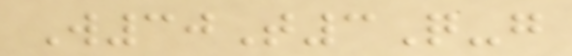W30T3Q-g
